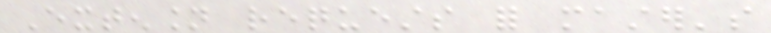Extension requests for master's
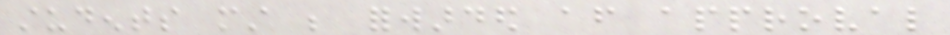students must be forwarded after approval
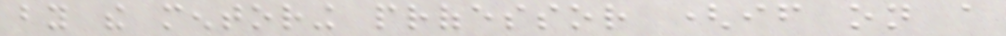by the mentoring professor (if on a
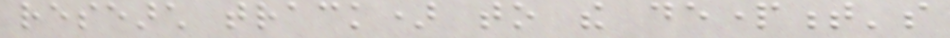research track) to the department's
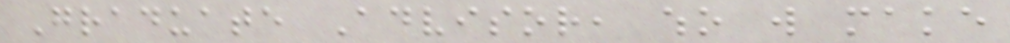Graduate Advisor, who will make
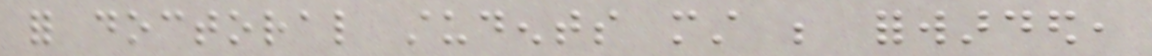for doctoral students must be forwarded,
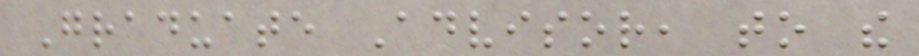Graduate Advisor, to the
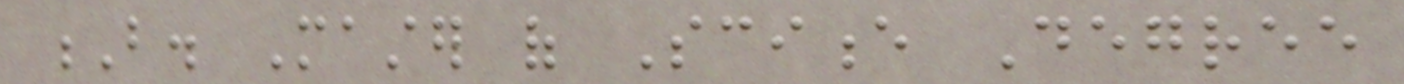B. Master of Science Degree
